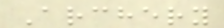Archery
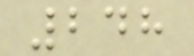248
